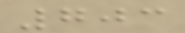703
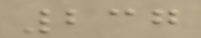237
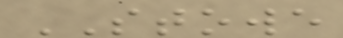STOWE
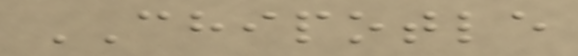CHIPOTLE
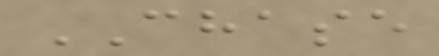CHASE
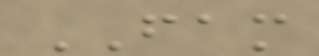FAM
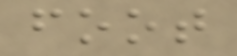foot
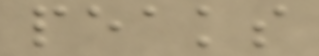peaks
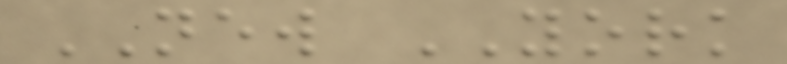NEW YORK
